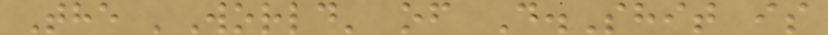The 'World' of D.Shit is
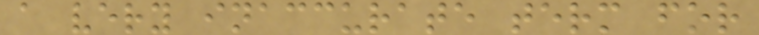a very inaccurate term for
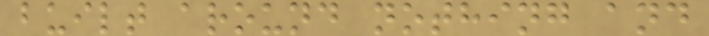built around nothing and
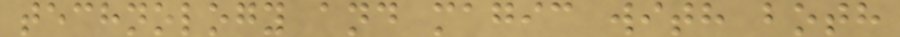technology and magic with both
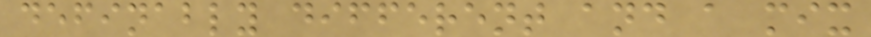definably different and a mix
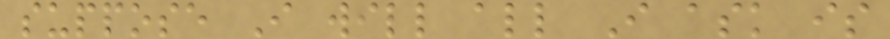suppose I will all I ask is
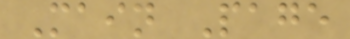Main Page
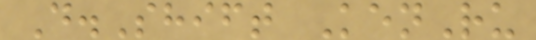D.Shift KenRu
